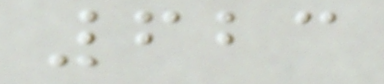623
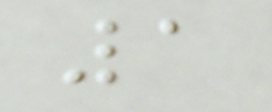1
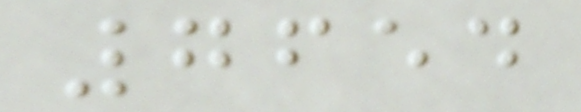7654
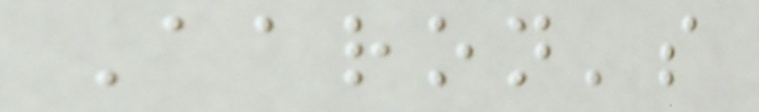Aaron's
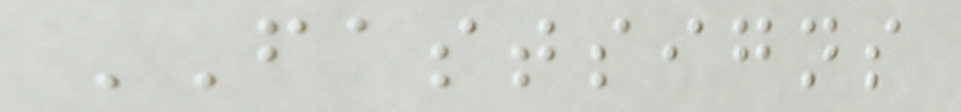FASTSIGNS
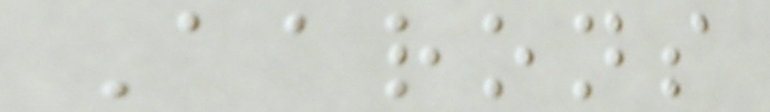Aarons
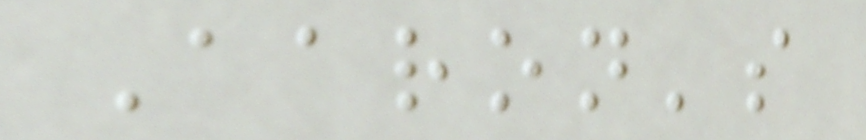Aaron's
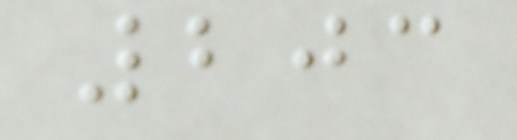203
